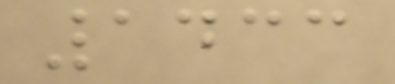1433
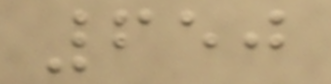650
